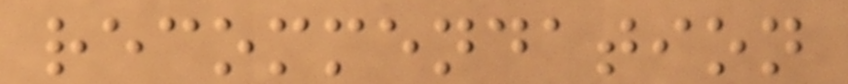recommendation
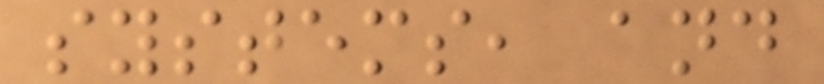systems, and
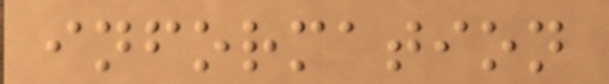information
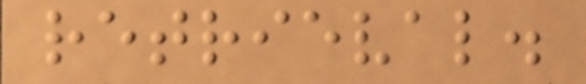retrieval.
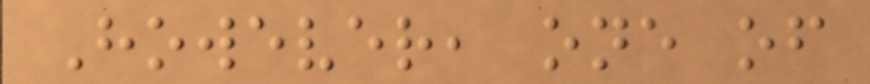However, one of
